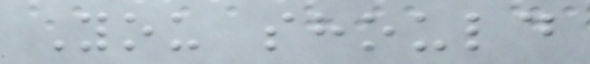You should
